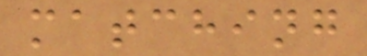matching
